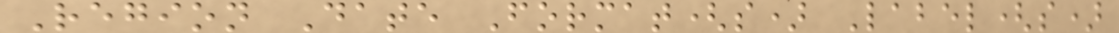Region Date Format(s) Label(s)
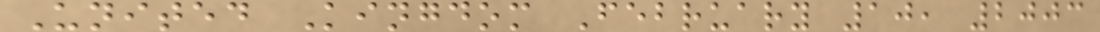United Kingdom February 10, 2003
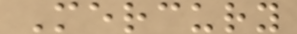Mercury
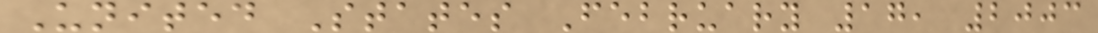United States February 17, 2003
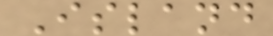Island
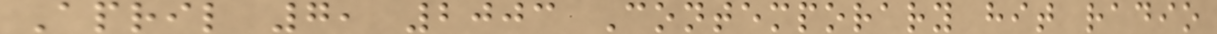April 7, 2003 Contemporary hit radio
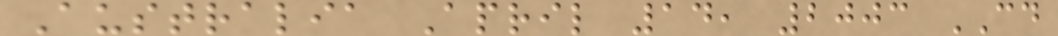Australia April 14, 2003 CD
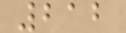212
